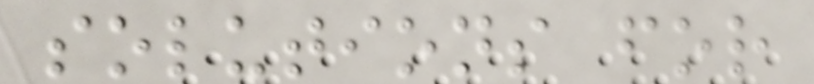solutions for
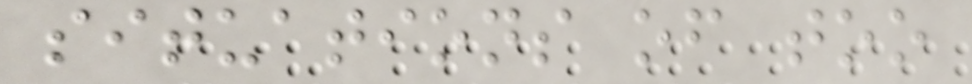situations of too
